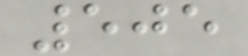505
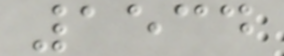1534
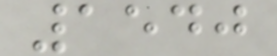1540
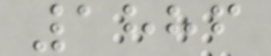1886
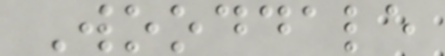Wooddale
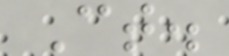Ct.
